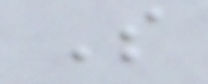S
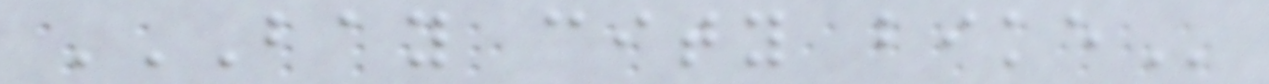BAY CITY BIKE
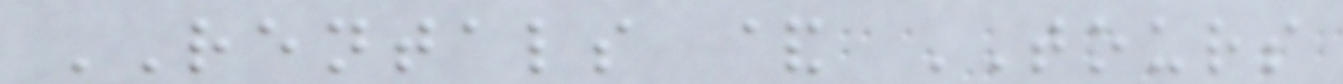RENTALS & TOURS
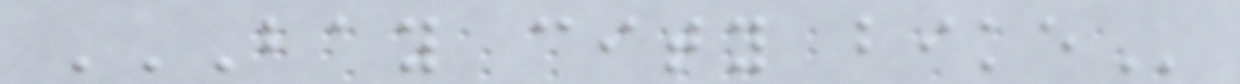BAY CITY BIKE
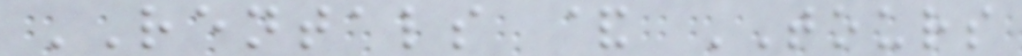RENTALS & TOURS
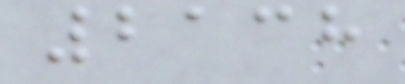2138
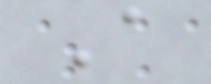A
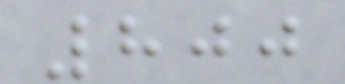800
